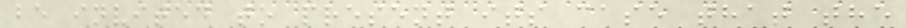be invited to present its case that the
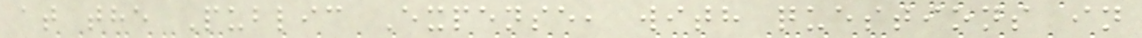at the Public Expense, with questions in
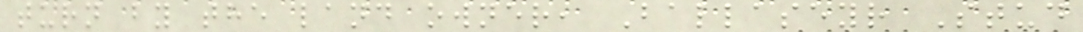turn by the land owner, Ballaseyr Stud
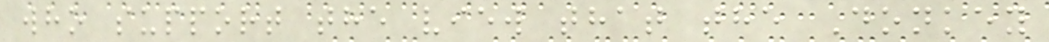who support the view that the Donkey
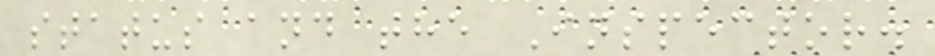status and the Inspector.
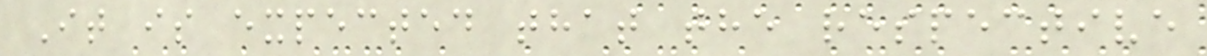It is expected that the respective
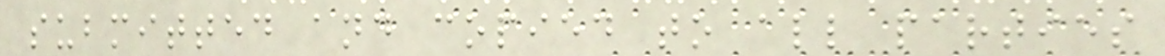submitted and copied to all parties
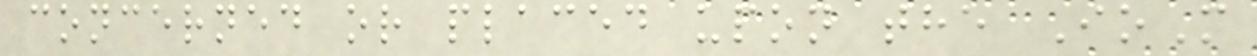concerned or placed upon the IoM
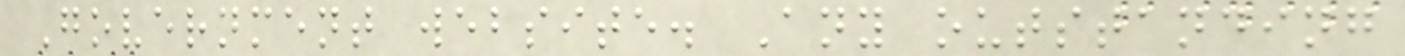Government website. Any outstanding
